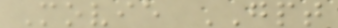Movie GPT
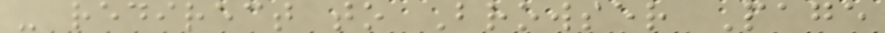- redirect to Browser Page
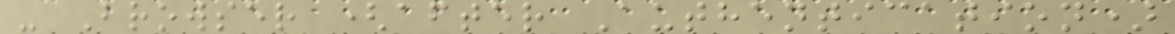- Browser (after Authentication)
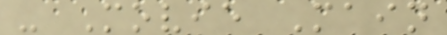- Movie Main
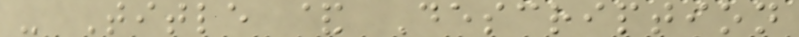- Title & Description
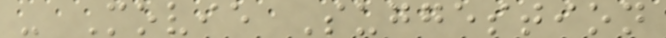- Movie Suggestion
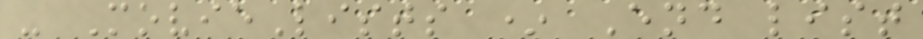- MovieLists * End list
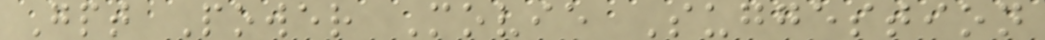Gpt Power Movie Suggestion
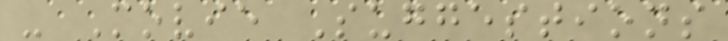- Movie Suggestions
